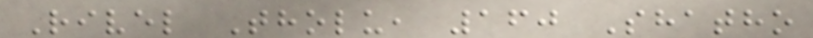Rivel Tholu, 160 Shatho
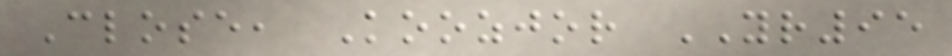Close, Koozjor YR95
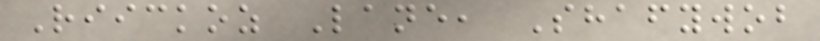Riickoz Lane, Shafywob
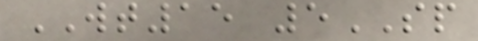WT15 5SP
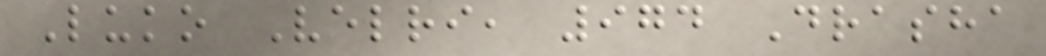Luko Velri, 974 Drasha
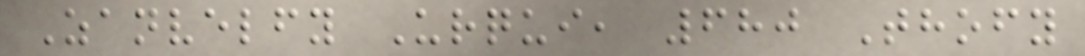Zanvelfy Urqui, 680 Thofy
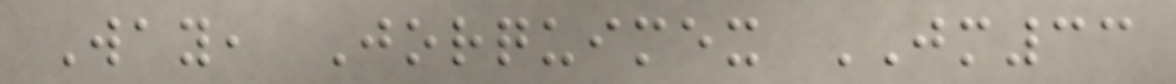Way, Jorquimex JM33
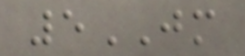5JM
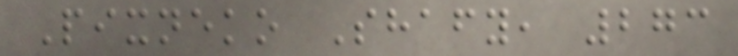Pixneko Shafy, 273
